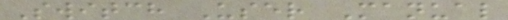Switch User Manual
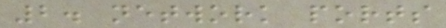2. network ports
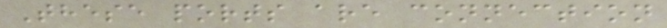These ports are connection
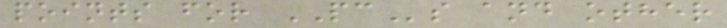points for PCs and other
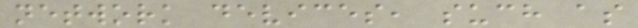network devices, such as
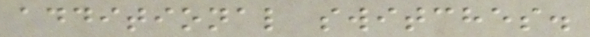additional switches.
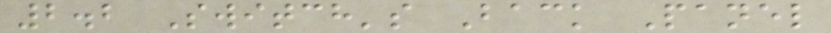2.2 Switch's Back Panel
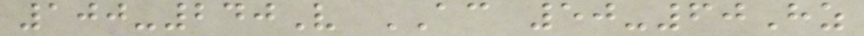100-240V AC 50-60Hz
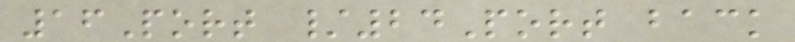16Port /24Port back
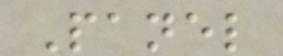Panel
